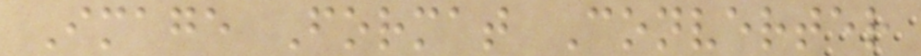Image Format Converter
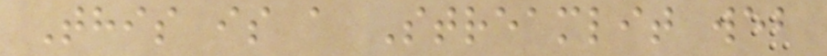This is a Streamlit web
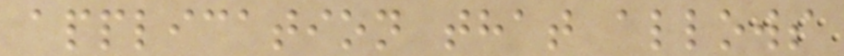application that allows
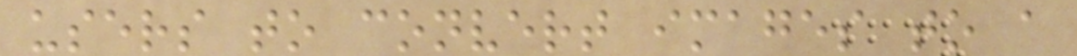users to convert images to a
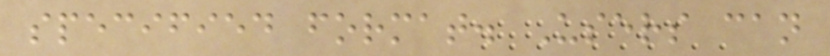specified format. Users can
